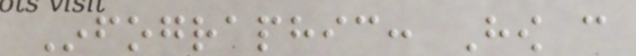Infographic: How can
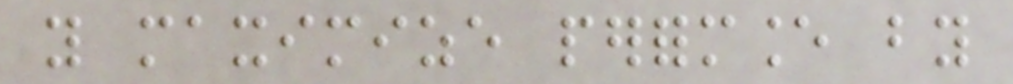you maximize performance by
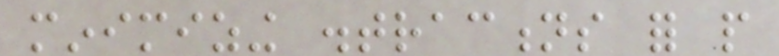minimizing distractions for people
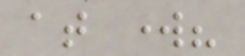at work?
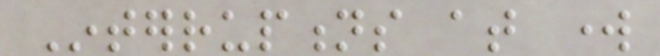Interruptions at work
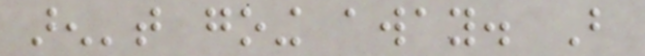aren't going away. But
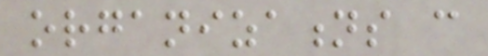organizations can
